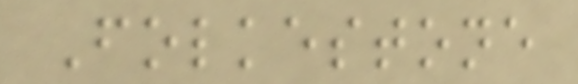Folkestone
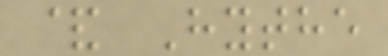& Hythe
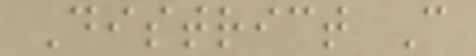District C
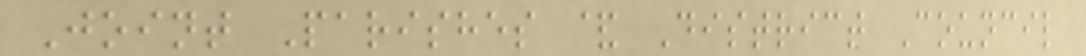Joint Parishes & District Council
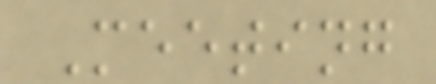Meeting
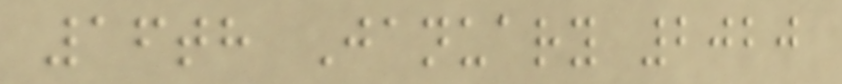16th January 2020
